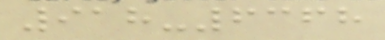918-6368
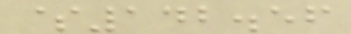$142.56
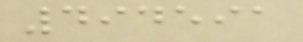494591
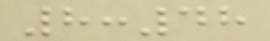8:48
